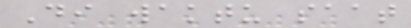Di waktu saat
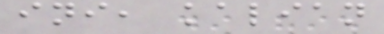ini, kalian
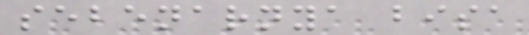sebenarnya bisa
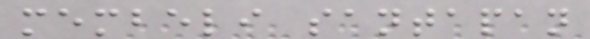membeli santapan
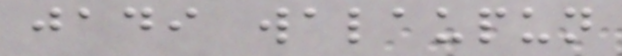jadi walaupun
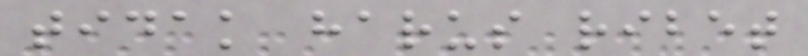tidak harus ribet
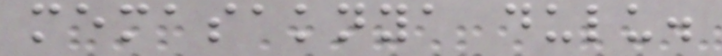memasaknya dulu.
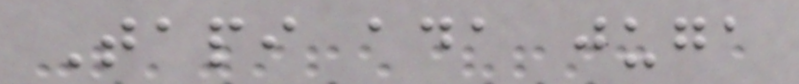Tapi ada juga
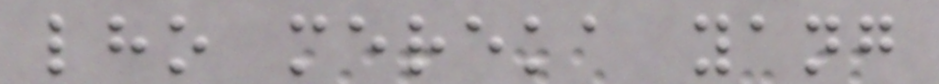lho mereka yang
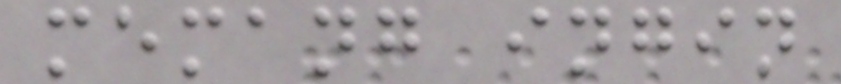memang ingin
